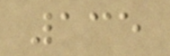135
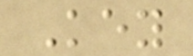Key
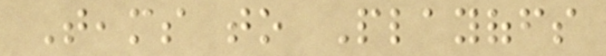Teams to Playoffs
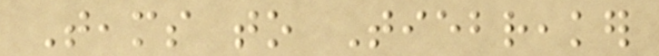Teams to Tiebreaker
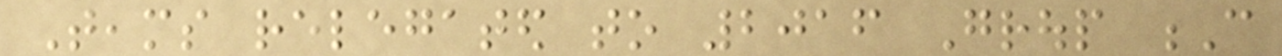Teams relegated to 2016 Group C
